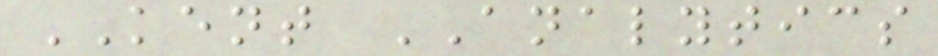KENT ANALYTICS
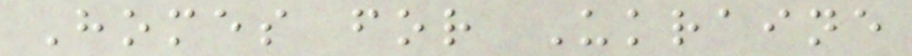Homes for Ukraine
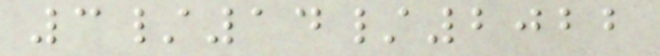3/14/2022
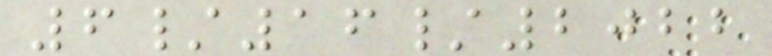6/16/2022
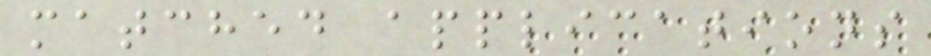matched applications
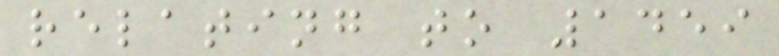relating to 1459
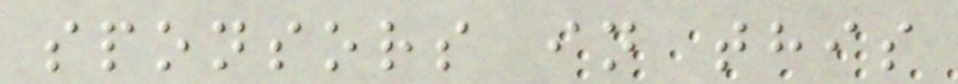sponsors in this
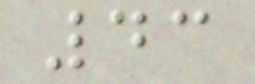43
